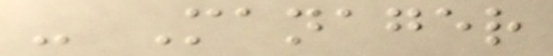- Manager
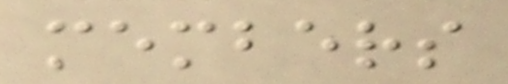members
